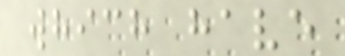which have
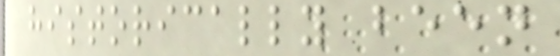historically been
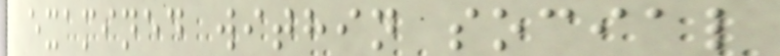examined within social
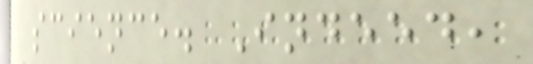science. Indeed,
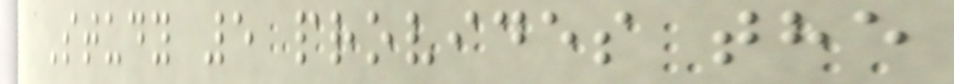Study 5 provides the
